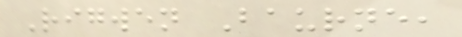Rigwen Baurne,
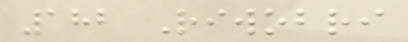182 Riwobri
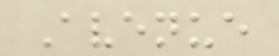Avenue
